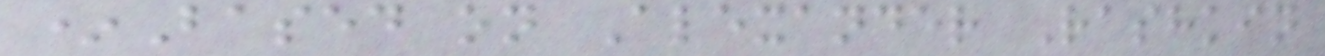*Based on Alexander Rashkin
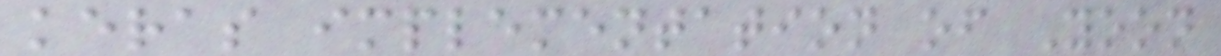keras implementation of Yoon
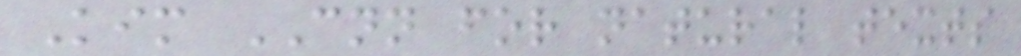Kim CNN for natural texts
